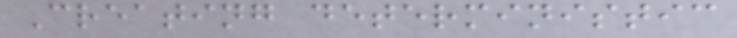Creating deterministic
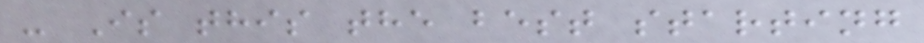- Is this the best starting
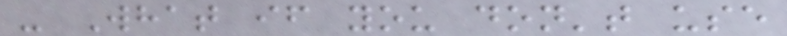- What if you don't use
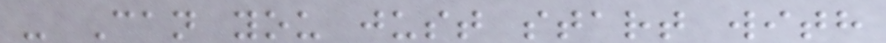- Can you just start with
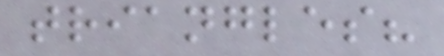triangles?
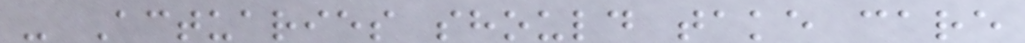- Actuaries should take care
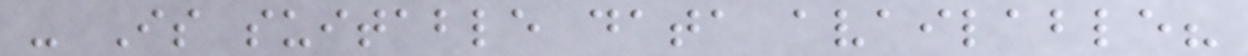- Is suitable data available?
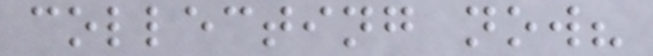collecting now?
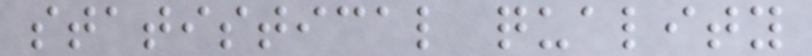statistical quality
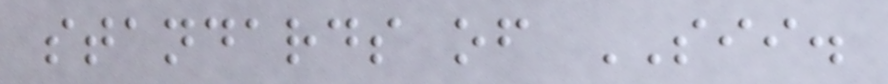standards of SII.
